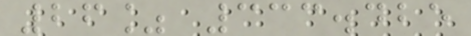26% 333.425
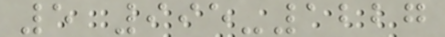5 995-1227
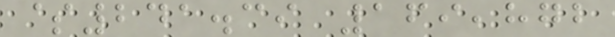$241.39 169,872
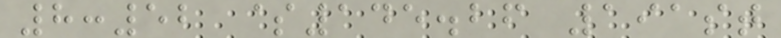8:52 $145.26 191st
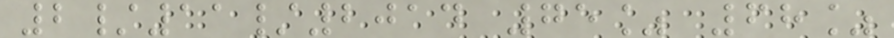2/11/2014 75% 68%
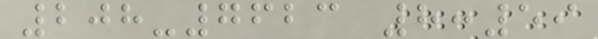208-7623 8:59
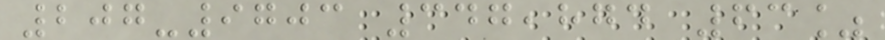207-9703 347,874 63%
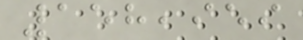158,959
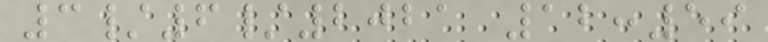3/6/2021 12:59
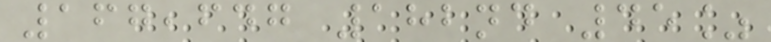167,647 182nd 45%
